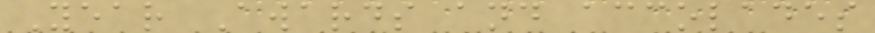Year Awards and accolades
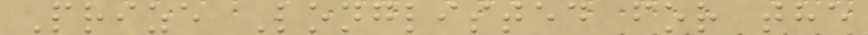Prize Longlisted for the
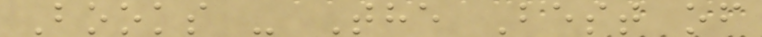Books - The Best of
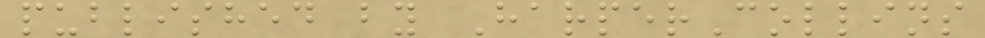published by HarperCollins
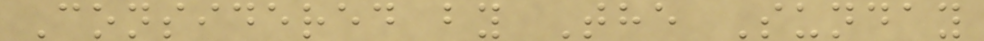Considered by The Sunday
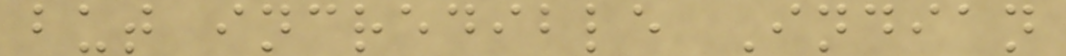but incredible Indian
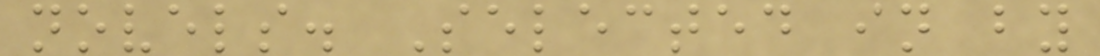novels. Selected in by
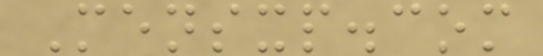Mensxp.com
